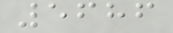5686
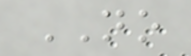NO
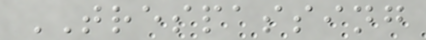TRESPASSING
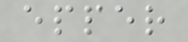epper
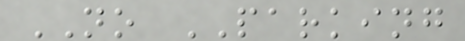NO PARKING
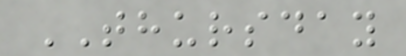THURSDAY
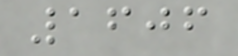1606
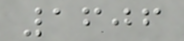1606
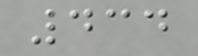434
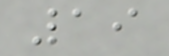19
